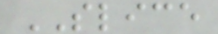SLICE
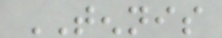TENNIS
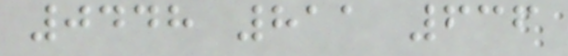0448 811 636
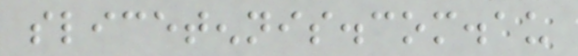slicetennis.com.au
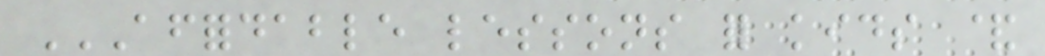AFFORDABLE LESSONS FOR KIDS &
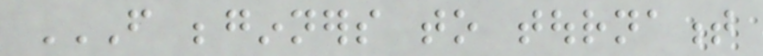FROM BEGINNERS TO TOURNAMENT
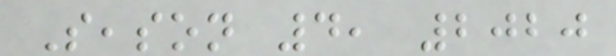Season 4, 2020
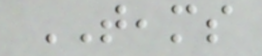TEAMS
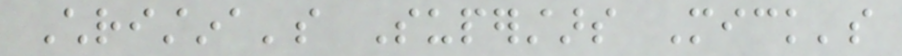Christina's Superstars Mick's
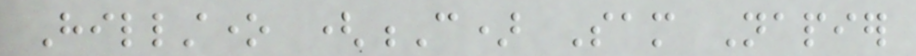Hillstone (C) Sam Napier
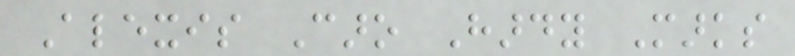Alexis Caro Hardy Marks
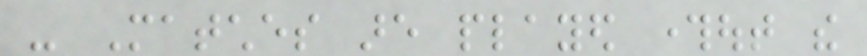- Matches are played throughout the
